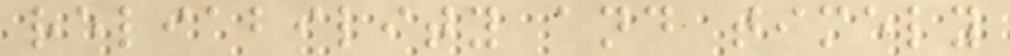reliability and timely
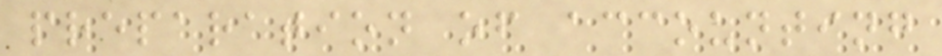preparation of accounting
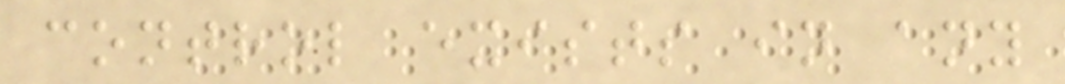control exists in any
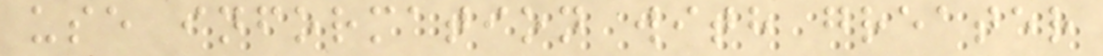use information with greater
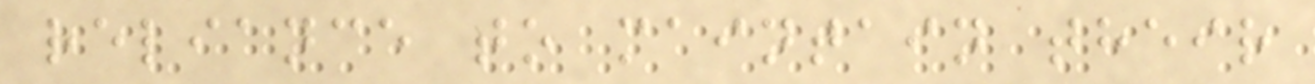reliance to maintain their
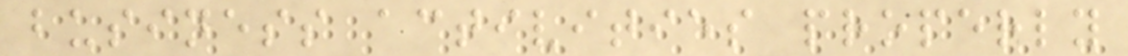business activities properly
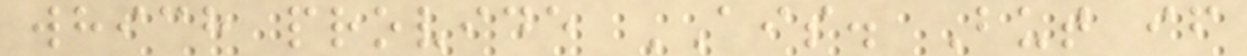which provide AIS. But if
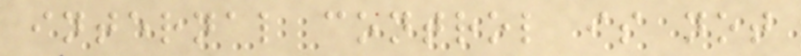internal control is not
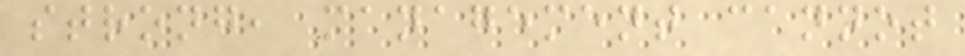strong, management cannot
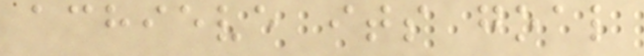achieve its goal
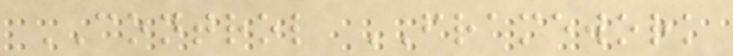CONTROL FRAMEWORK
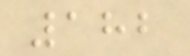182
